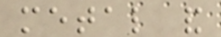metal and
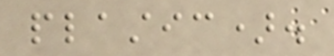plastic).
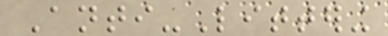Anti-Littering
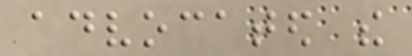advocated the
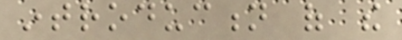introduction of the
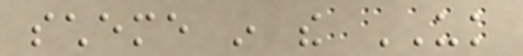scheme in the UK
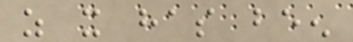as it has been
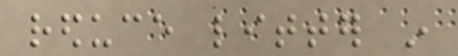reduce litter in
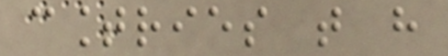countries that have
